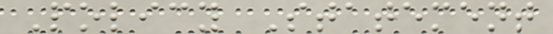Policy Statement
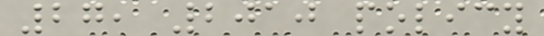27, 2010 policy
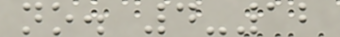no. 4-12
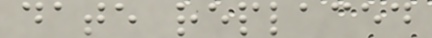date replaced
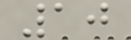10
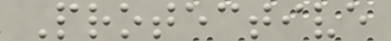Protective
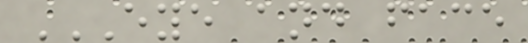EYE AND FACE
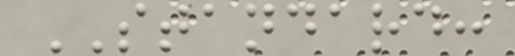STANDARD:
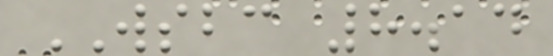WSBC 8.14
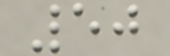50
